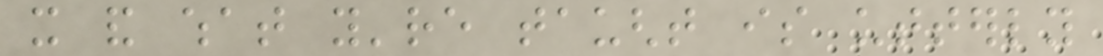it and what you're taught is utterly
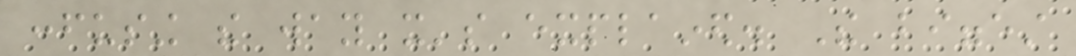confusing the way it's explained. The biggest
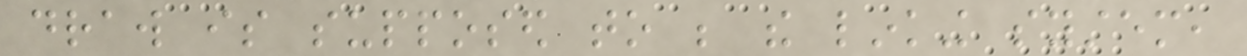draw is supposed to be the linking system,
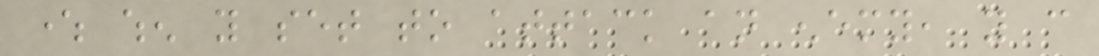where when you set to attack an enemy, you can
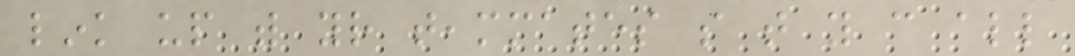link up with your teammates so that you can all
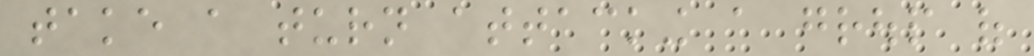take a turn attacking a group of
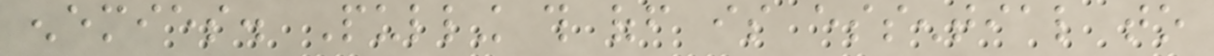enemies. Pulling this off is essential to
